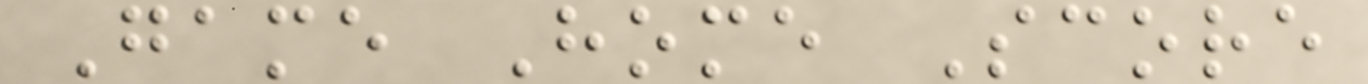Game Home Score
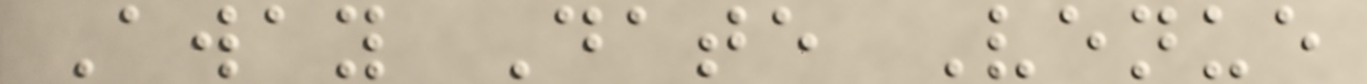Away Date Venue
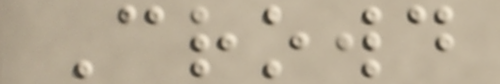Crowd
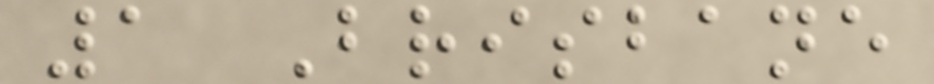1 Brisbane
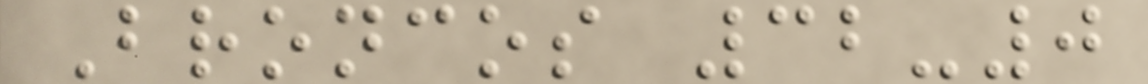Broncos 32-0
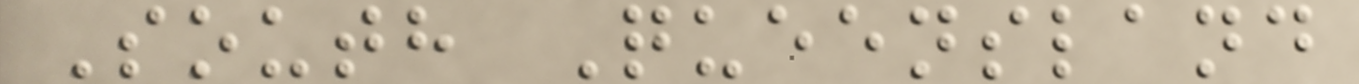South Queensland
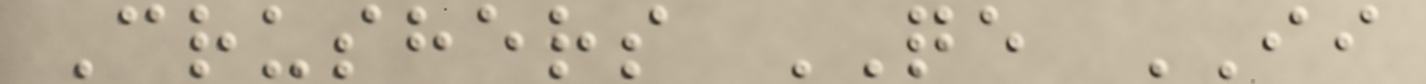Crushers QE II
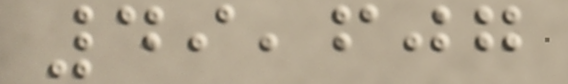49,607
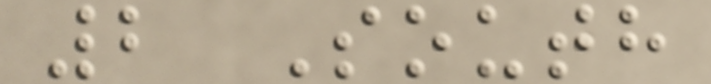2 South
